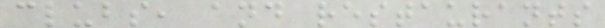clubs, and restaurants
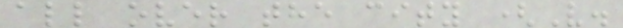all over the city (V.
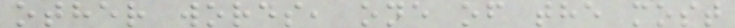other words, one of the most
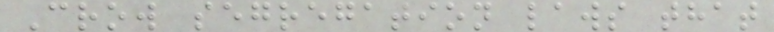Crow segregation laws that
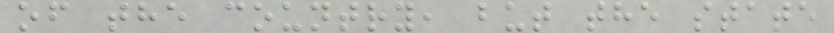of the country, but the state
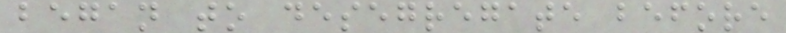began to desegregate before
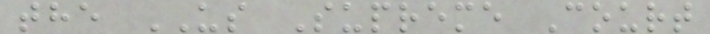the US Supreme Court
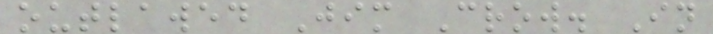outlawed Jim Crow. In
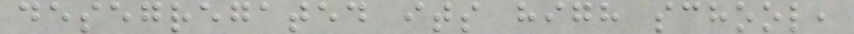desegregated its high school,
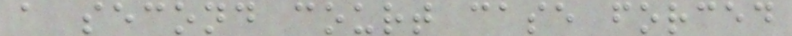a second court case forced
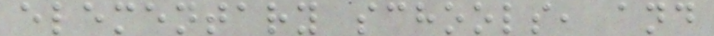elementary schools, and
